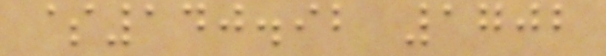$140.92 1702
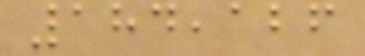184,126
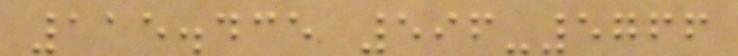115.435 596-5766
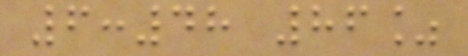6:48 86%
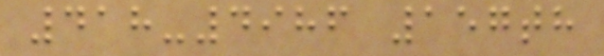418-4986 157th
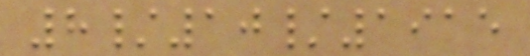8/10/1915
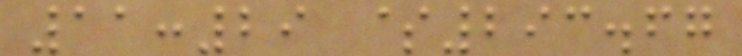11:29 $293.67
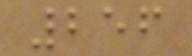256
